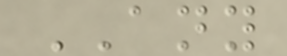ANY
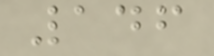146
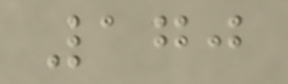170
